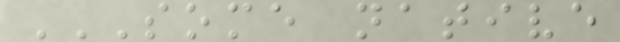SOME NATIVE
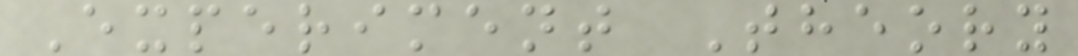Experiment Theory
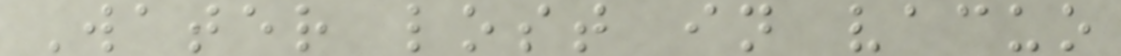Water lost in vacuo
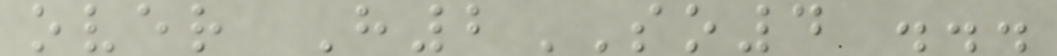over H2SO4 ...
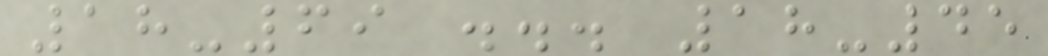18-69 ... 18-45
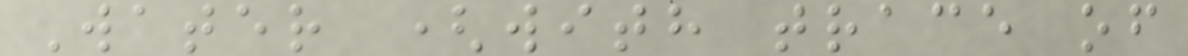Water (with trace of
